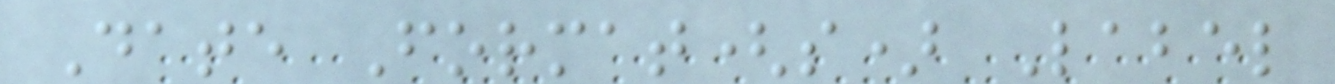Date Format(s) Label
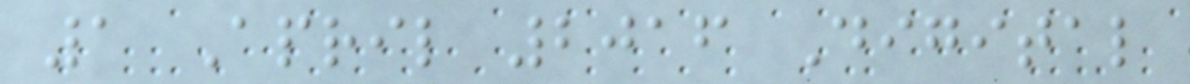1 April 2016 Digital
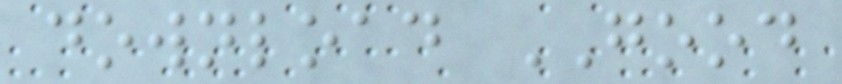download GOOD
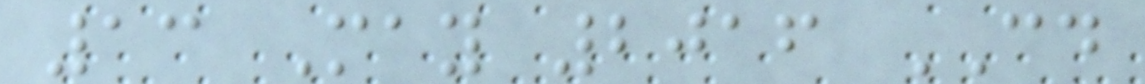13 May 2016 CD
